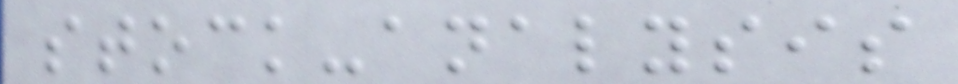stock-analysis
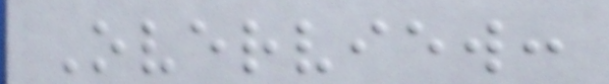Overview:
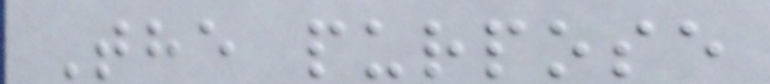The purpose
